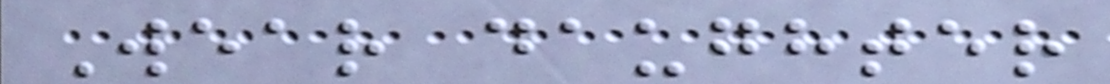Wear daughter
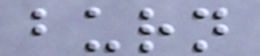burn
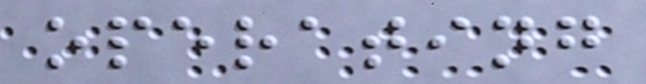operating
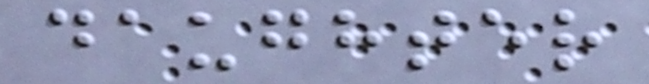daughter
